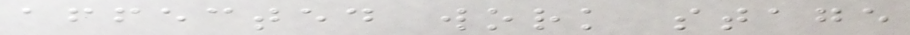affected work stage
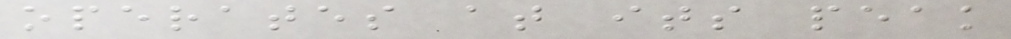operates at its peak
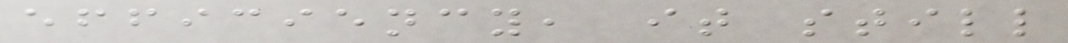efficiency, it still
